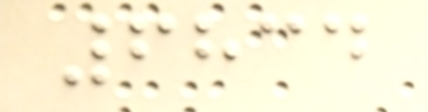6834
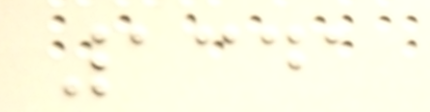1341
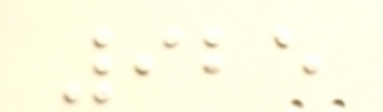925
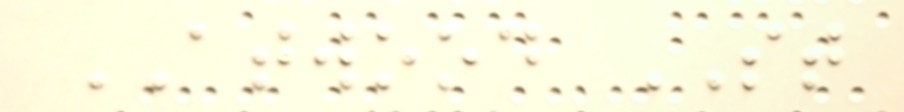ATWOOD ST
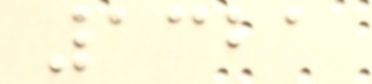1321
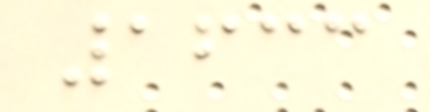1633
